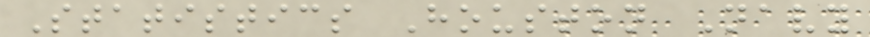Statistics Houston Navy
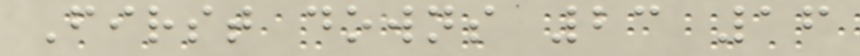First downs 23 16
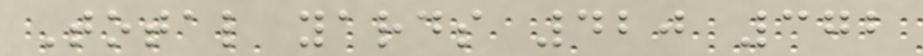Total yards 420 372
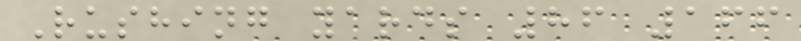Rushing yards 86 166
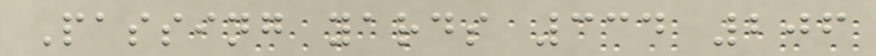Passing yards 334 206
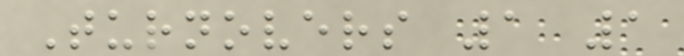Turnovers 1 1
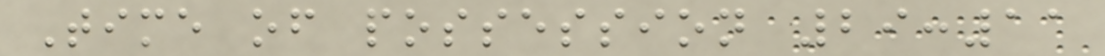Time of possession 29:11
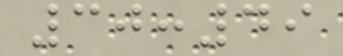30:49
